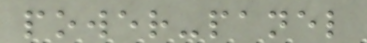power-panel
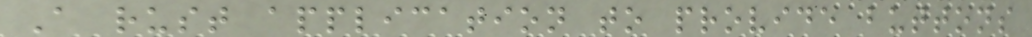A rust application to provide buttons
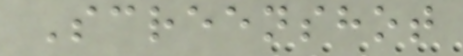Screenshot
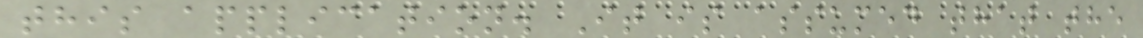this application. It is assumed that the
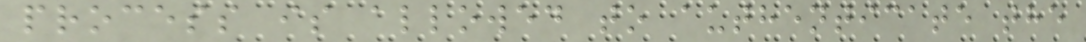process is allowed to authenticate the
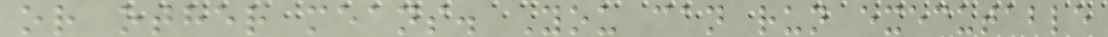or other means. You can run executable
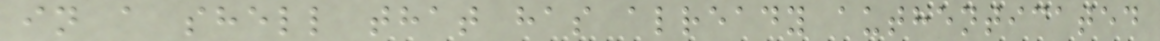in a shell that has already authenticated
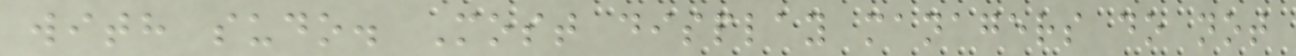with sudo. Most display managers do not
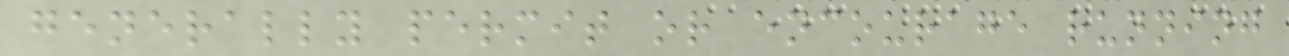generally permit or encourage running
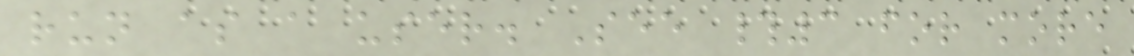run as a user. See #3 for more
